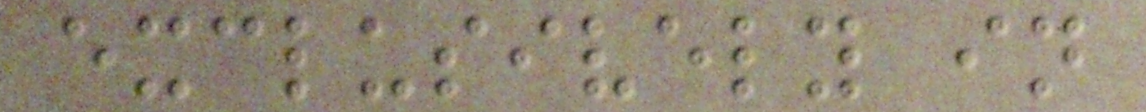exclusively in
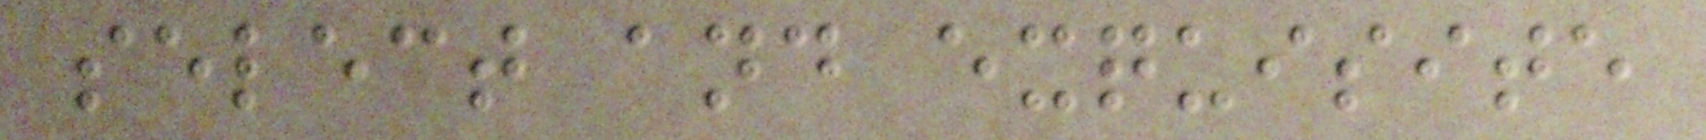select and exquisite
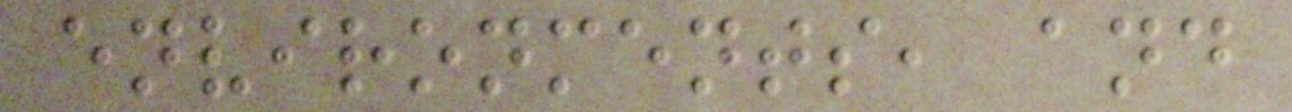environments, and
